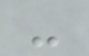-
